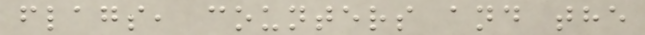flags, counters and the
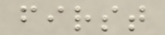first
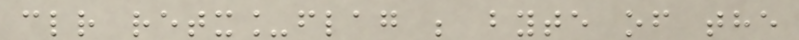clr retx_flag ; byte of the
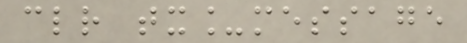clr tx_message
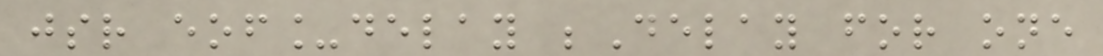jsr eof_delay ;Delay for one
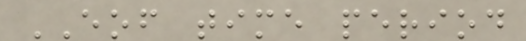EOF time period
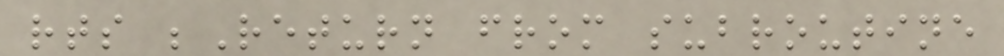rts ;Return from subroutine
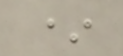*
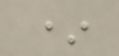*
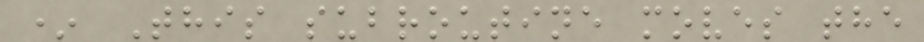* This subroutine moves the
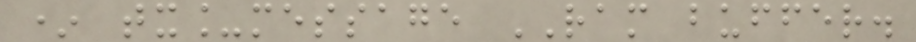* tx_message RAM buffer.
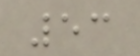53
